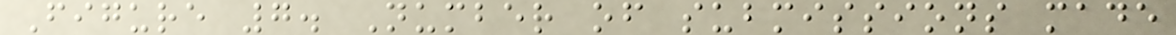Figure 7. Number of submissions made
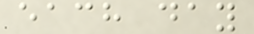each day
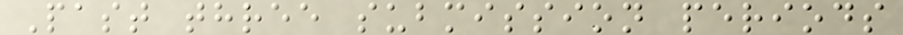Past three submission periods
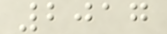2017
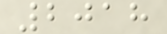2018
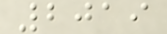2019
